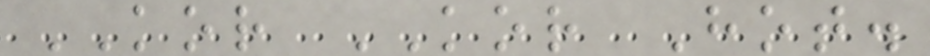KOR KOR Hot.
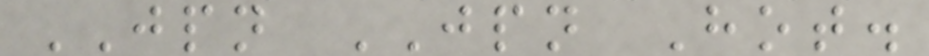JPN JPN Hot.
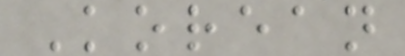Korean
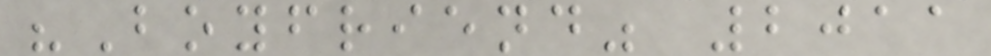"Boyfriend" 2011
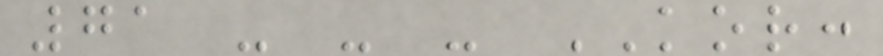71 - - - KOR:
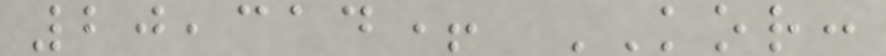20,314+ KOR:
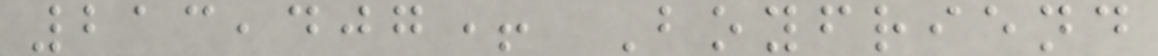213,407+ Boyfriend
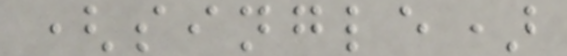(single)
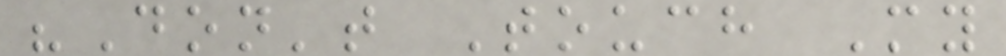"Don't Touch My
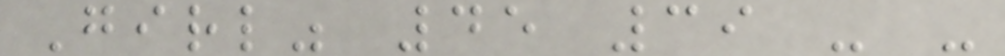Girl" 45 39 - -
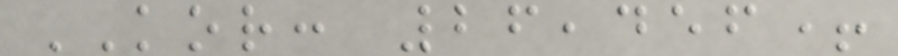KOR: 26,456+
